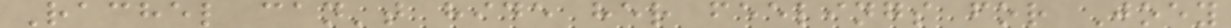Rachel can't hide her feelings for Joey
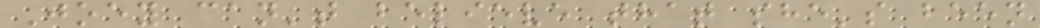Joey can't believe that she's been
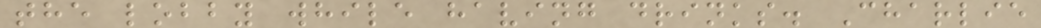the lobby while having drinks. Charlie
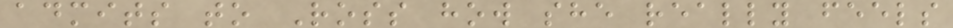admits to Ross how she really feels
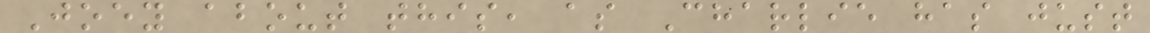Joey about this, as Charlie has just
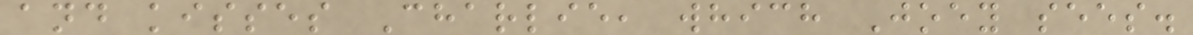and kisses Charlie, which Joey sees.
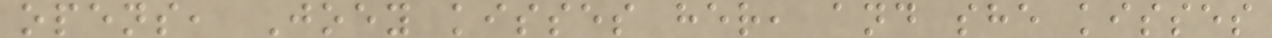opens, Joey kisses her, and she kisses
